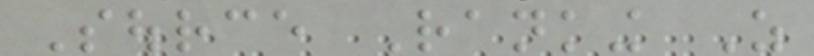Source Ranking As
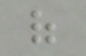of
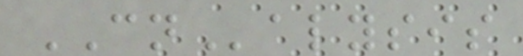CNalysis
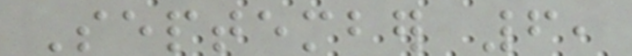September 6,
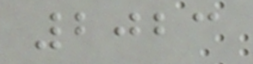2023
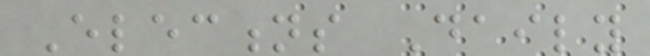Elections Daily
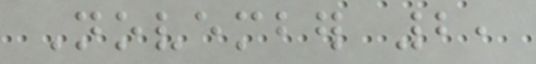November 2,
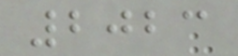2023
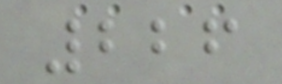226
